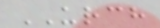URCH
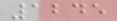1245
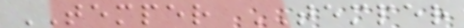TEMPER TEMPER
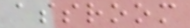assroom
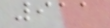911
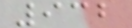932
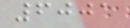6001
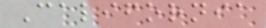California
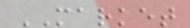MARKET
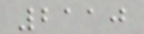2110
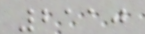2110
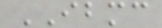IBMC
